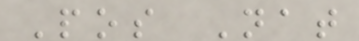Pos Nat
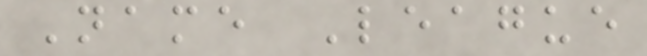Name League
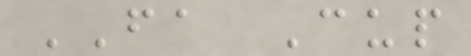FA Cup
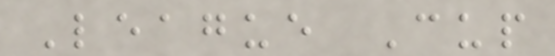League Cup
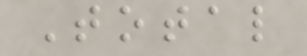Total
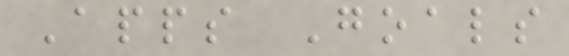Apps Goals
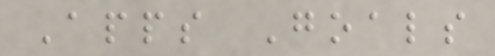Apps Goals
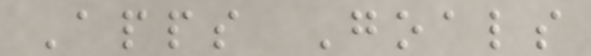Apps Goals
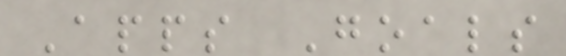Apps Goals
